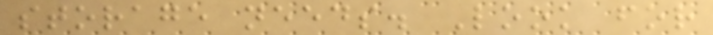storage needs. Look for
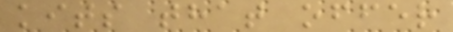kits that offer
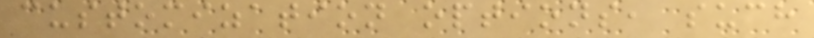customization options, such
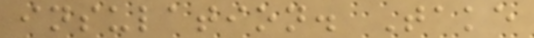insulation. Take
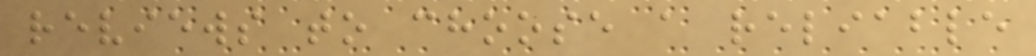reviews to choose a reliable
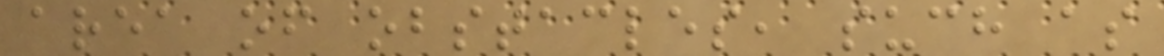area of obstacles, such as
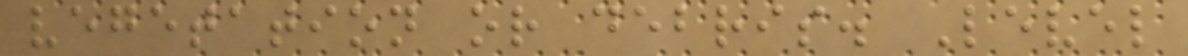vegetation or debris. Level
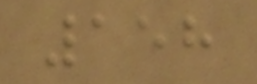158
